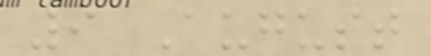9 August
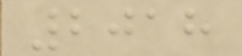2018
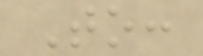To:
